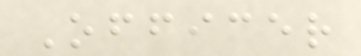Officer
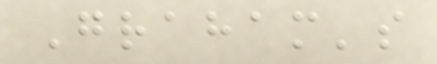Graham's
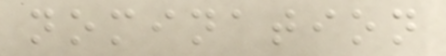nomination
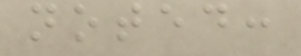noted:
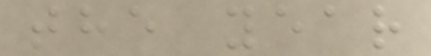the year
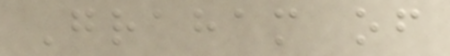Graham of
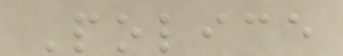Police
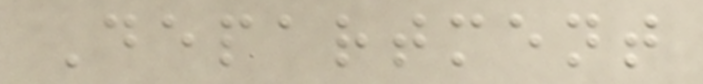Department
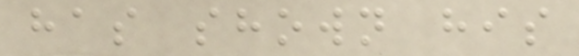has shown his
